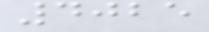4025
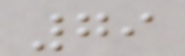79
